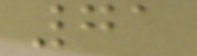71
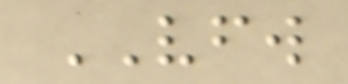VFW
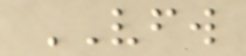VFW
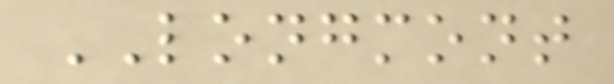LONGMONT
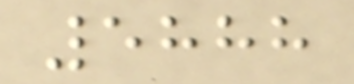5888
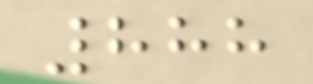888
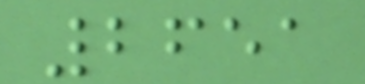2651
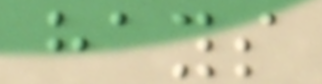hays
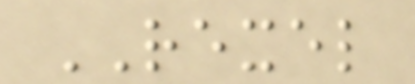REXEL
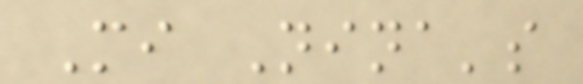Mi Nina's
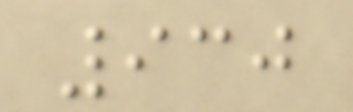930
